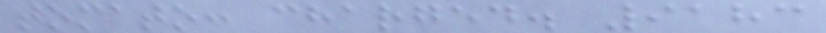tomato: charged. 9183
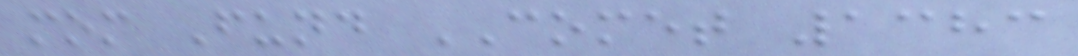mom Fund COMET 1383
